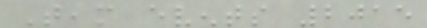Team events 2015
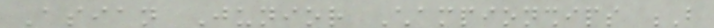Asian Junior Championships B
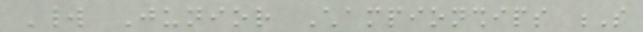World Junior Championships S
